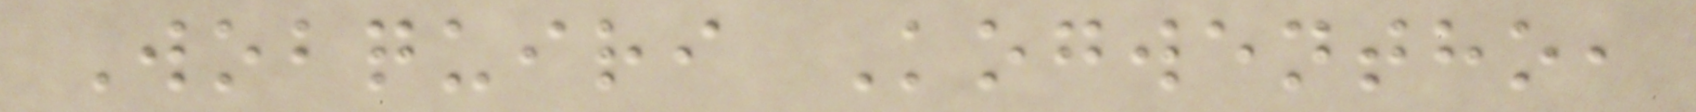Wobquiri Kogwentho,
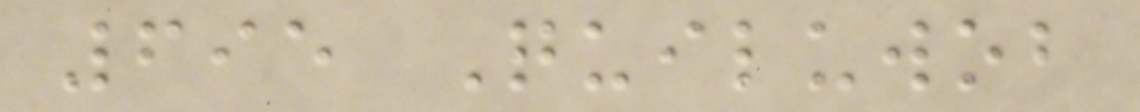695 Quiluwob
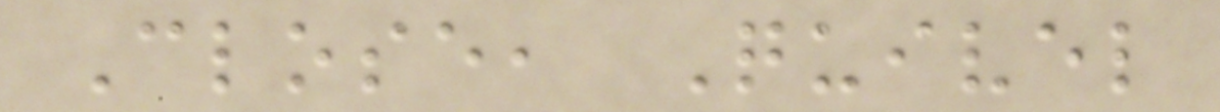Close, Quivel
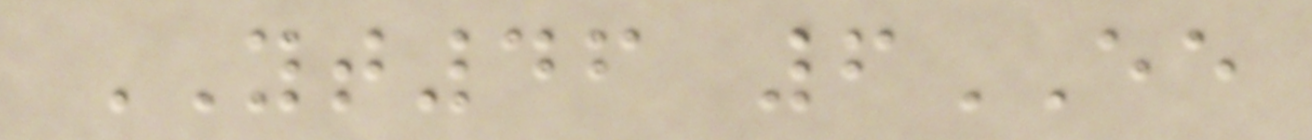YT46 6EE
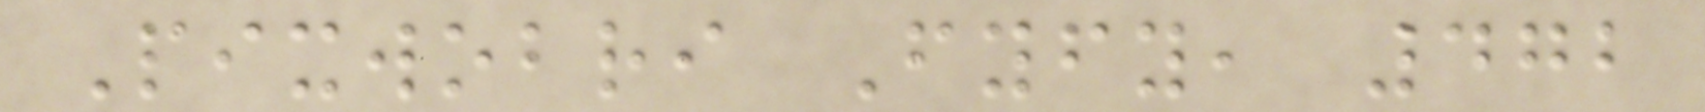Pixwobri Fyfy, 472
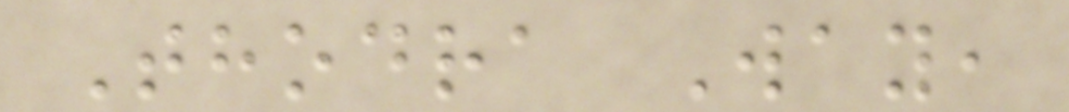Thodra Way,
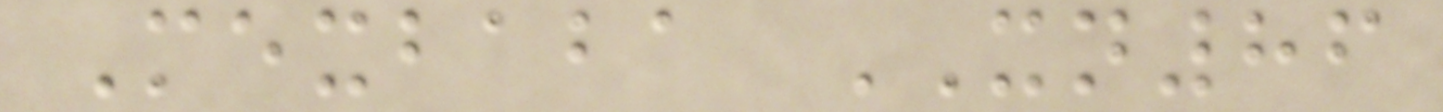Mexbaba XN86
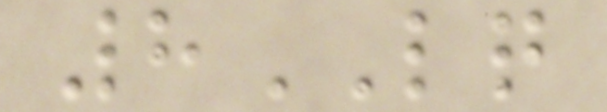8LQ
